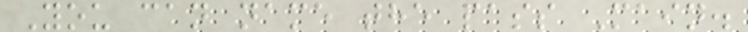You can name the pass Main.
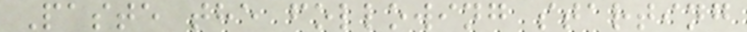Paste the following starting
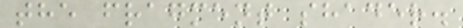the fragment shader.
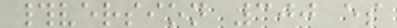#version 300 es
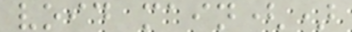void main()
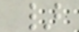}
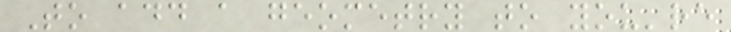To add a geometry to you're
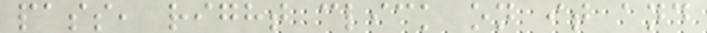pass, right click on it and
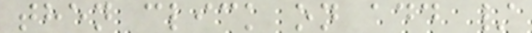then click on add /
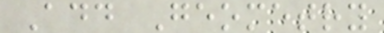Add Geometry
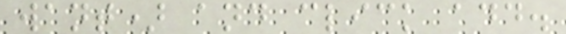want) and click add.
